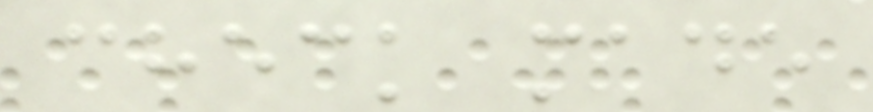check made
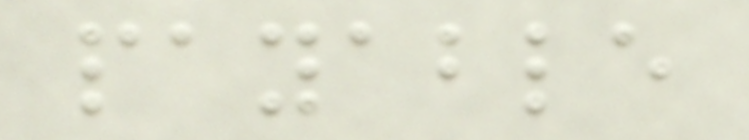payable
